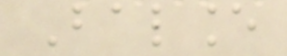Balance
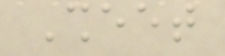Sheet
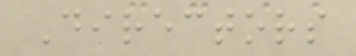Directors
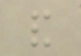and
